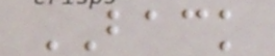BACK
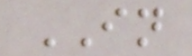IN
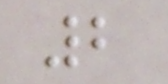2
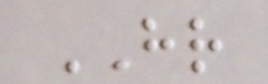HR
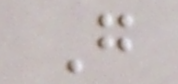G
